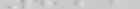221
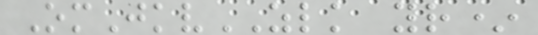OmJkvZLK yr*
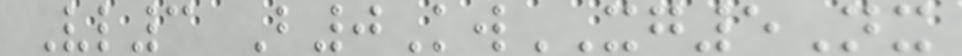Vl3 B0KwXG5Nx
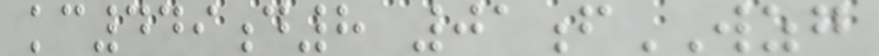kc449d8 01fWZG
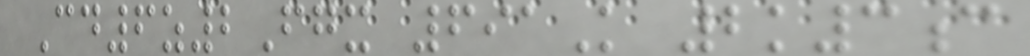Cd6z2Fgx 691K 2k3c
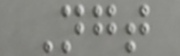Ngt
